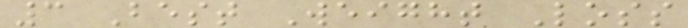3 Best Weight Loss
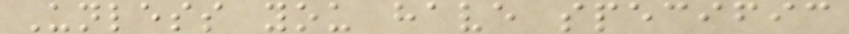Unless you have specific
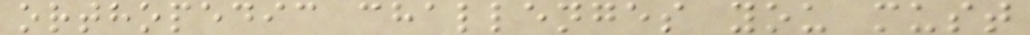orthopedic challenges you must
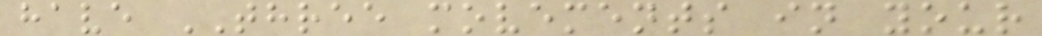have THREE movements in your
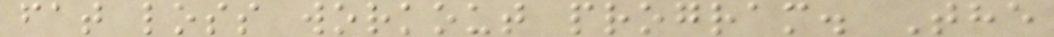fat loss workout program. The
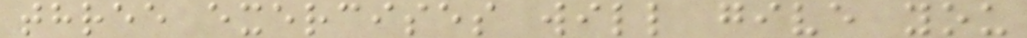three exercises will give you
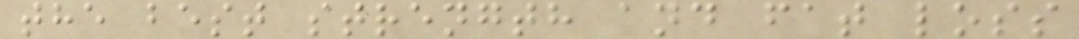the best strength and fat loss
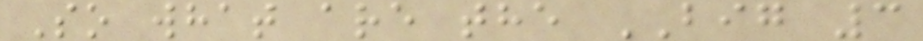So what are the BIG 3
